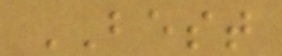BEST
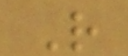R
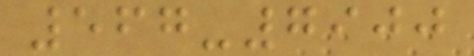567-7900
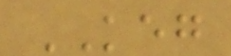KEG
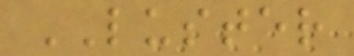LUSTER
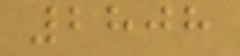2808
